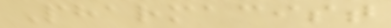Pharmacist
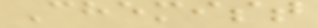Chemist
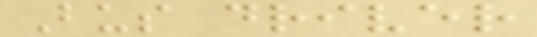Bus driver
